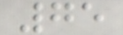75
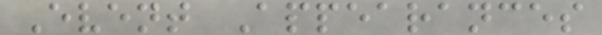Event Appearances
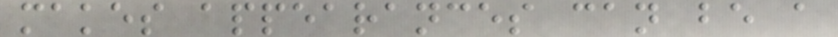makes appearances can be a
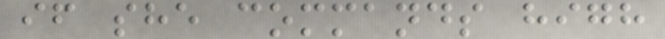if she commands high
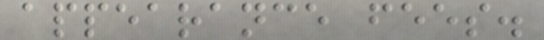appearance fees.
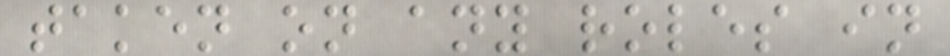taken on any roles in
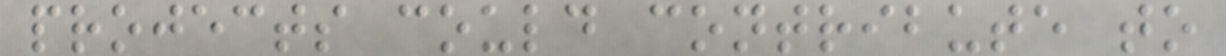projects could contribute to
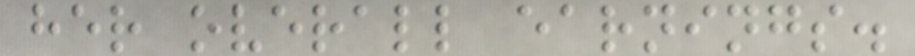her overall earnings.
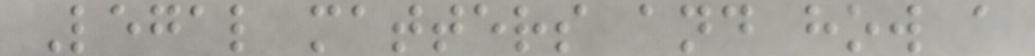Legal matters and how a
